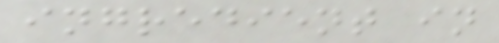ingredient in
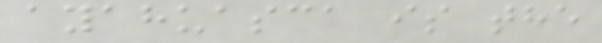ayahuasca is the
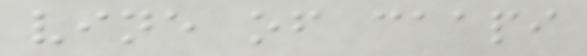vine of caapi
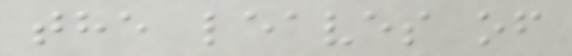the leaves of
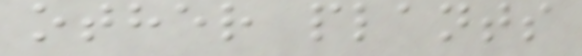other plants
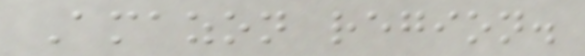Amazon region.
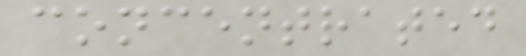concentrated
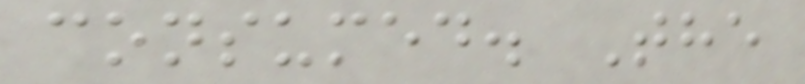consumed. The
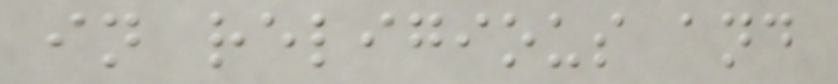in religious and
